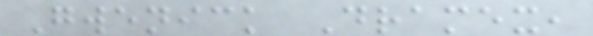Gwenick Dramex,
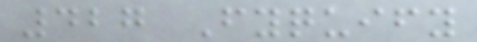427 Fyquify
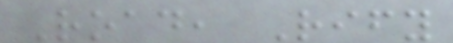Road, Rify
